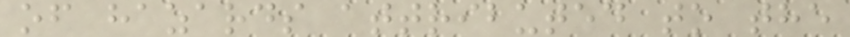of hazards attributed to the
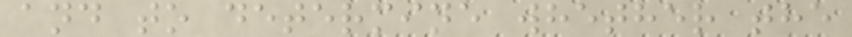and to determine whether the
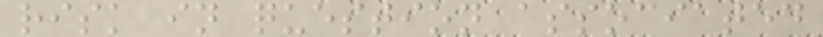risk in question associated
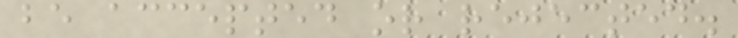be accepted or rejected.
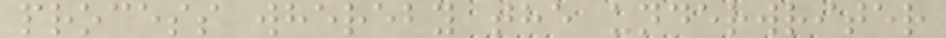process whereby the underwriter
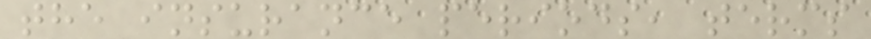the insurance periods, terms
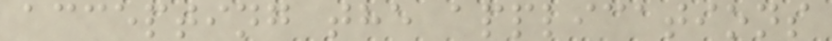accepting the applications
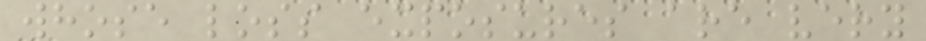whose loss exposures are very
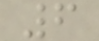6
